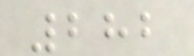282
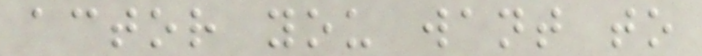actor you want to
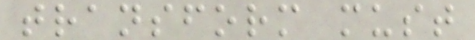transform must
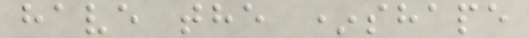have the *shape
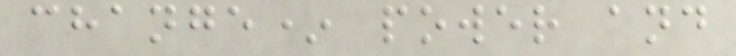change* power and
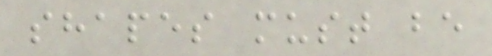shapes must be
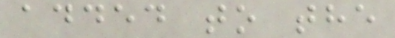added to the
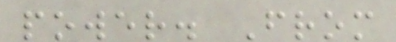power. From
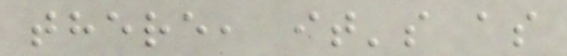there, it's as
